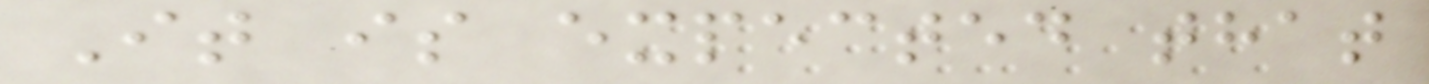It is expected that
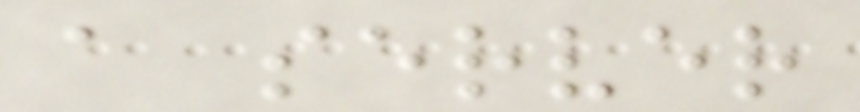a server
